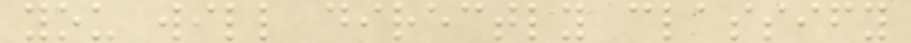you will directly classify
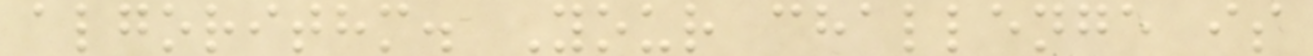algorithm. Your challenge is
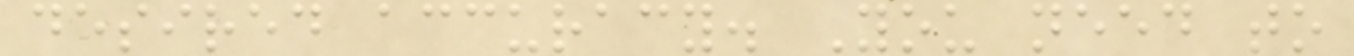desired accuracy. You need to
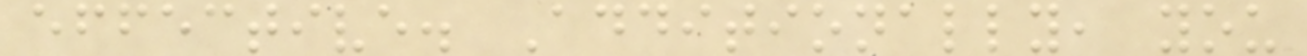effective. Additionally, you
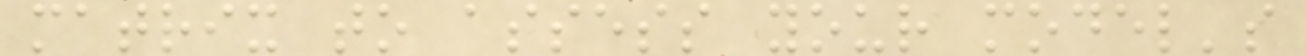matrix to assess your model's
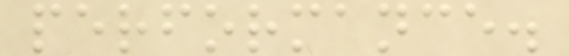performance.
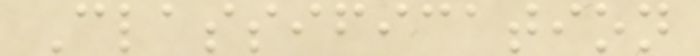Classification
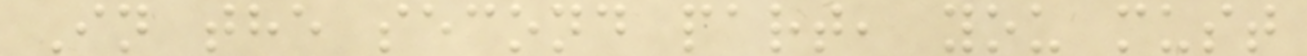In the second part, you must
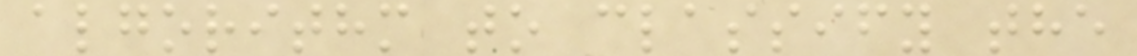algorithm to classify the
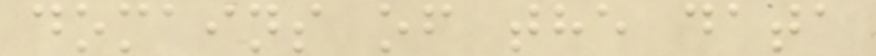domains of the data
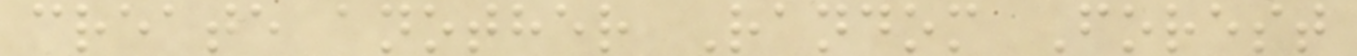create another Random Forest
